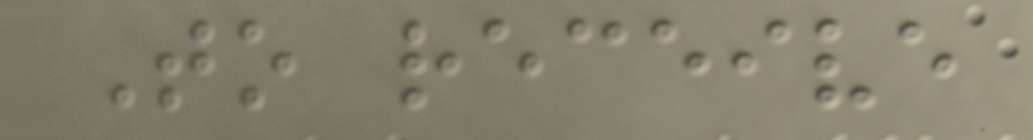To receive
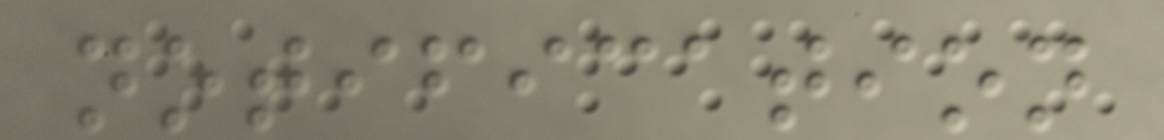notification
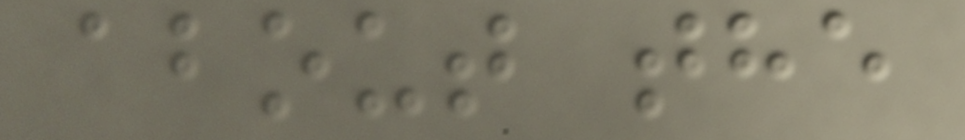about the
